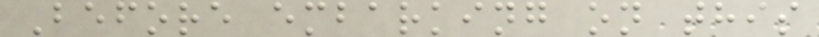Before embarking on this
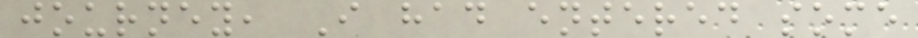journey, I had entered some
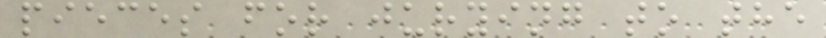pieces for jurying to the
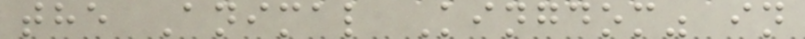the Animal Kingdom" in
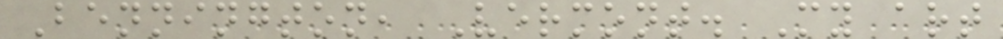Bennington, Vermont. My art
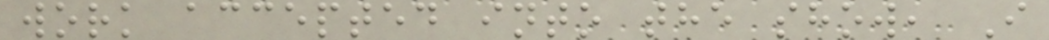work accepted into the show, I
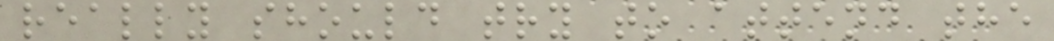really should try to attend the
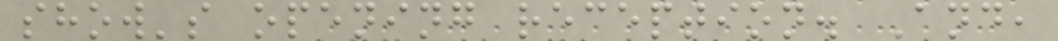show's opening reception. And,
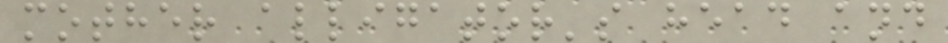mother alligator's head and
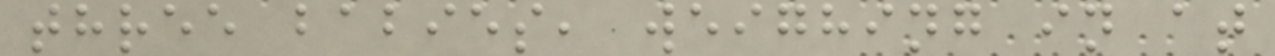three babies, weighing in at
